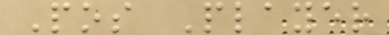Pos Player
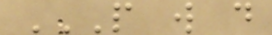P W D
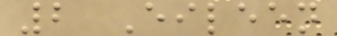2 Eileen
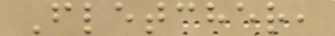Fletcher,
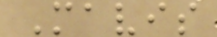Mavis
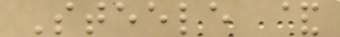Steele &
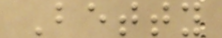Betty
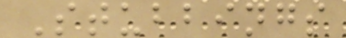Stubbings
